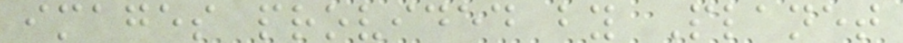images provided by Planet
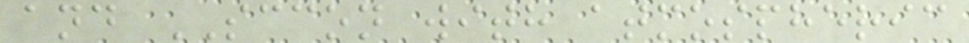and SCCON with atmospheric
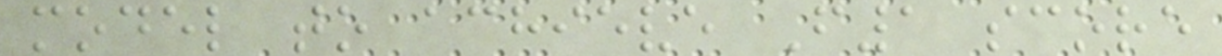model to achieve F1 score
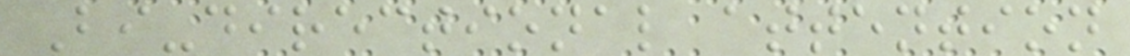Bi-directional attention
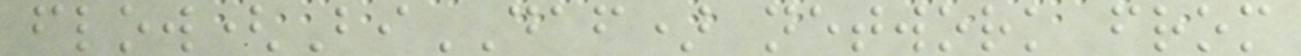flow(BiDAF) network from
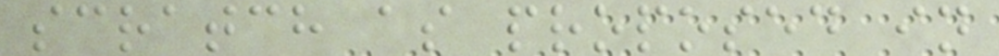scratch as proposed in
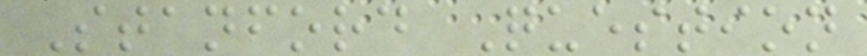Stanford Question
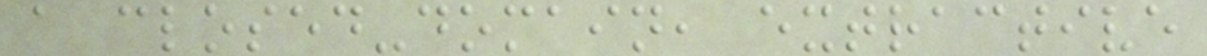a closed-domain, extractive
